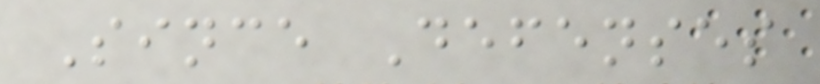Since Defenses
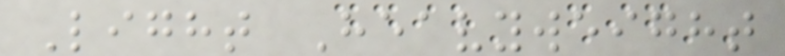Light Heavyweight
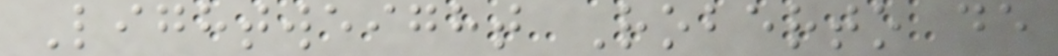Lightweight Roberto de
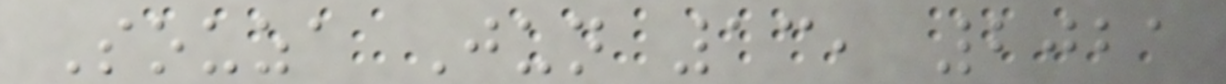Souza Jun 13, 2021
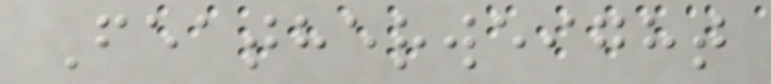Featherweight
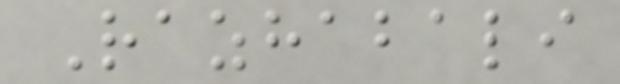Razhabali
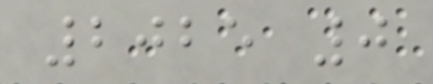2025 0
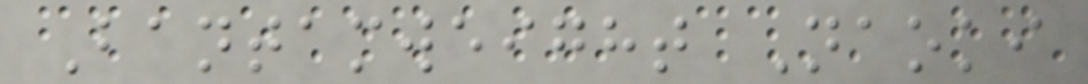Bantamweight Naoki
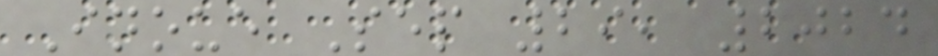Inoue Sep 29, 2024
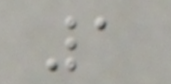1
